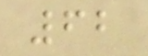62
